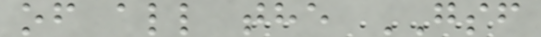of all the GSF
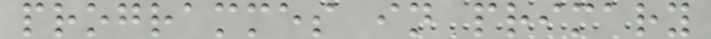programmes in primary
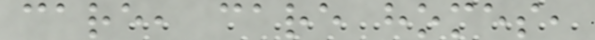care, care homes,
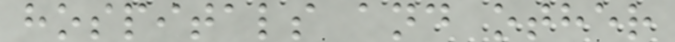hospitals and other
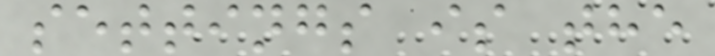settings is the
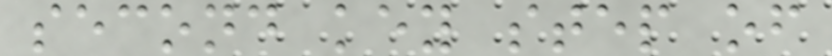second key step of
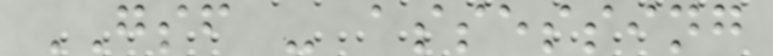GSF - assessing
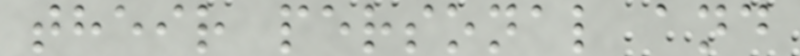their personal and
